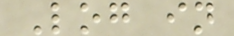Log in
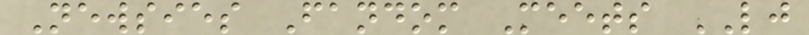Newsies Fandom Meets LJ
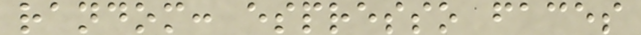random: espresso faces
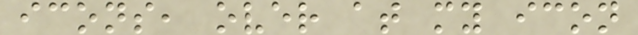icons, over at my icon
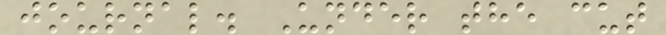journal. Under the cut
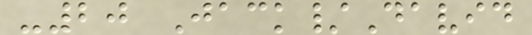-20 Jack/David
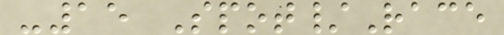-15 Spot/Race
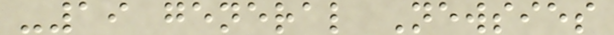-19 general Newsies
